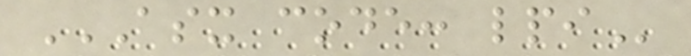ASX CODE: LPI
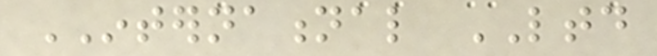INTERNATIONAL LTD
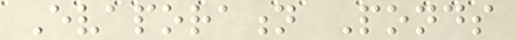Evaporation Ponds
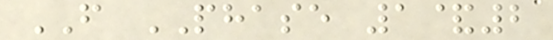FROM PHASE 1&2
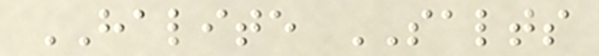HALITE SALTS
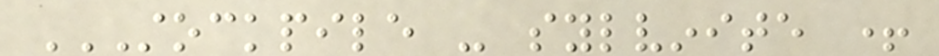STOCKPILE - SYLVINITE +
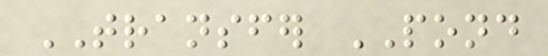TRANSFER POND
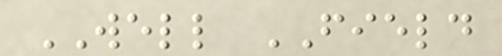WELL FIELD
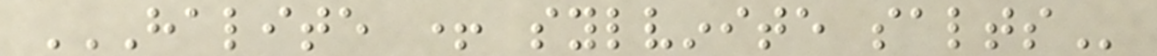HALITE + SYLVINITE SALTS
